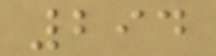294
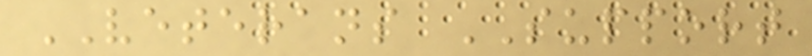VETERANS SUPPORT
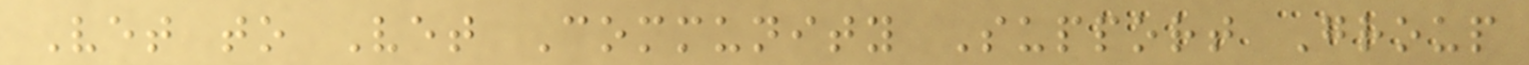Vet to Vet Community Support Group
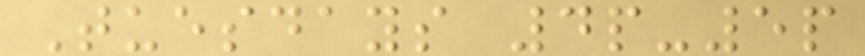Tuesdays 4p-5p
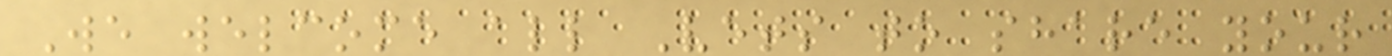We welcome all Vets to share your
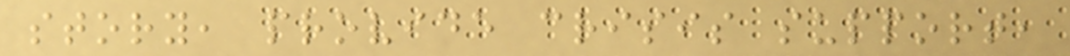story, provide crisis support,
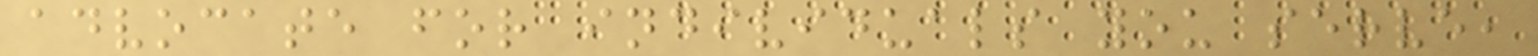advocate for individuals you serve,
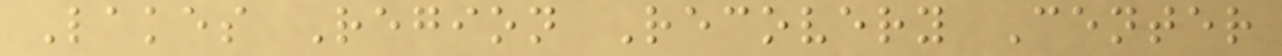Lakes Region Recovery Center
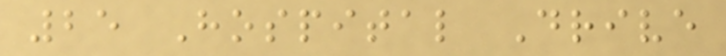25 Hospital Drive
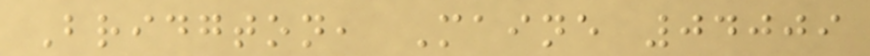Bridgton, Maine 04009
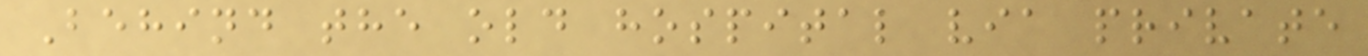Behind the old hospital via private
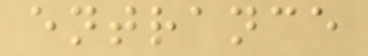entrance
